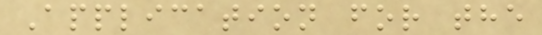Application for the
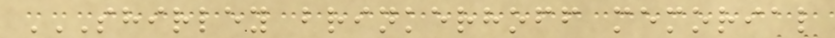SHIRLEY BRINKERHOFF MEMORIAL
